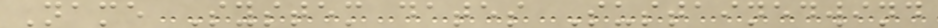Name System dates Sustainedwind
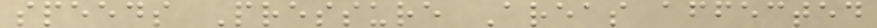speeds Pressure Areas affected
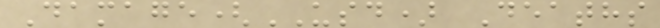Damage(USD) Deaths
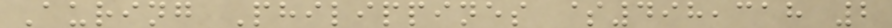Auring Philippines $498,318 2
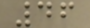46
